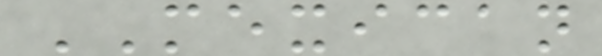MEXICAN
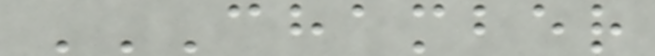CHAMBER
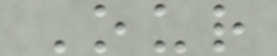Our
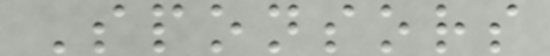Sponsors
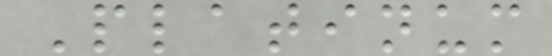Platinum
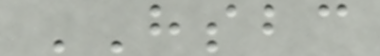HSBC
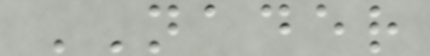NADER
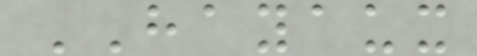HAYAUX
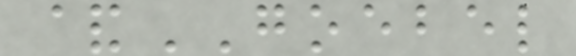&GOEBEL
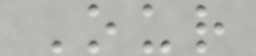Our
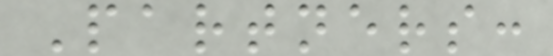Partners:
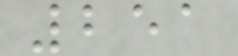251
